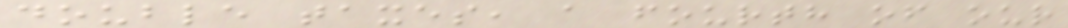double taxes, a fourth of our
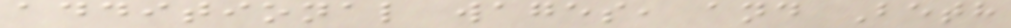additional wages, and Beth
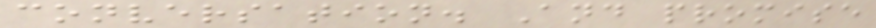conversation. And promise
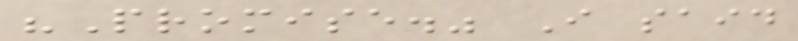"Promise." I said
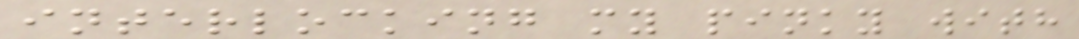interlocking my pinky with
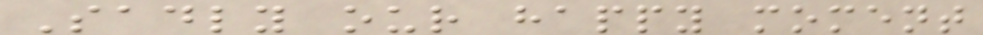Sadly our happy moment
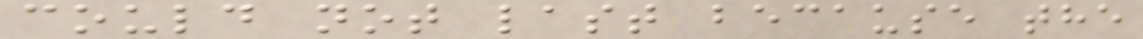could not last because the
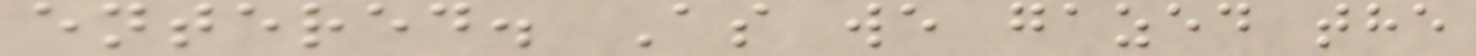entered. As we gazed the
